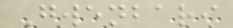Gwenbari
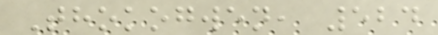Thokogwen, 524
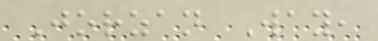Jorzan Way,
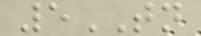5TN
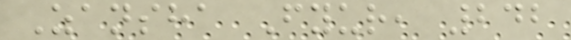Zansha Fyur, 242
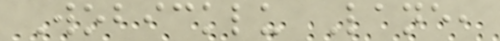Wobicklu Lane,
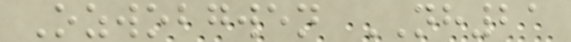Ozwobgwen NH21
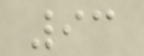93
